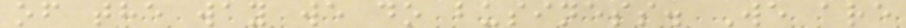of the way we do business. We are
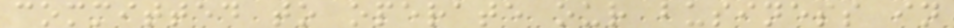committed to operate our business in
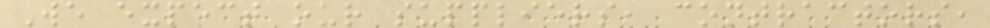We expect our suppliers, contractors,
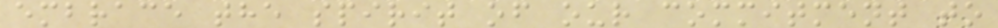embrace the spirit of our commitment to
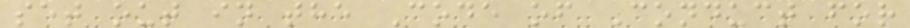set out in the Code of Conduct for
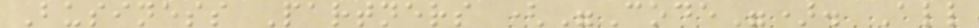Business Partners ("Code"). All
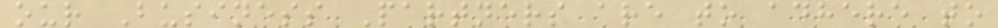our Business Partners are to adhere to
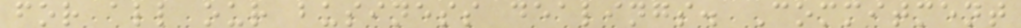for all our business dealings. Commitment
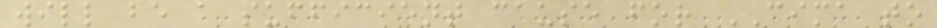will be a sufficient cause for CIMA to
